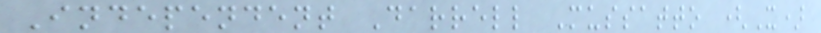Independent Darrell Mussatto (X)
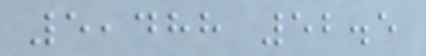5,488 52.5
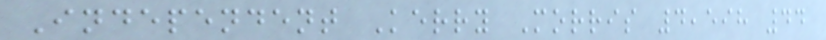Independent Kerry Morris 4,598 44
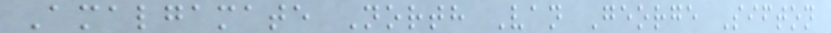Amalgamate North Van George Sifton
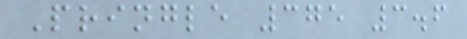Pringle 375 3.6
